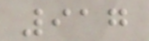917
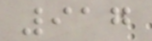917
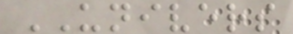UNIVERS
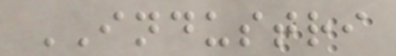INDUSTRI
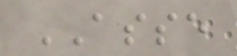ASSE
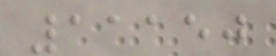11150
